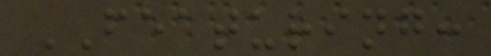FEATURING:
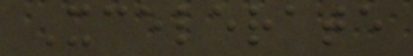Xcelerate
